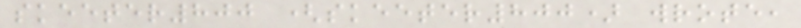skeeter800 (skeeter800) wrote,
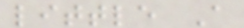little A
